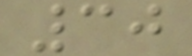30
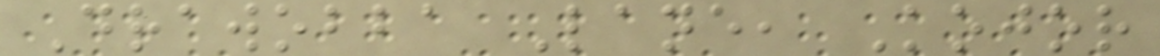Drawobba Lane, Kojor
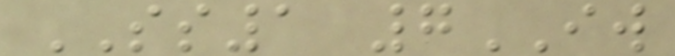SS1 7IW
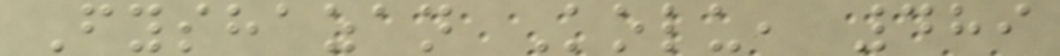Fyshazan Kolu, 489
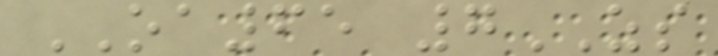OA65 7ZS
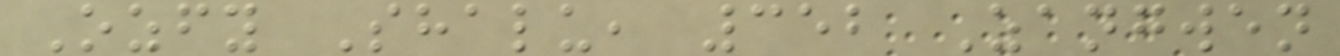Ozfy Shalu, 352 Zangwen
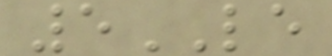5LE
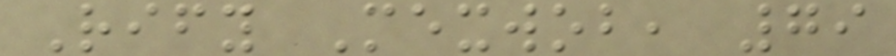Rify Mexwob, 79
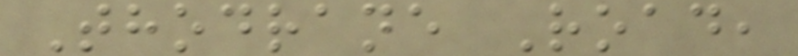Thodrane Road,
